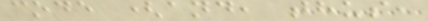code (and, thus,
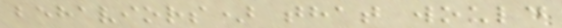behaviors) that would
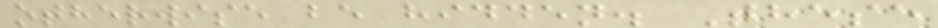otherwise be hidden. These
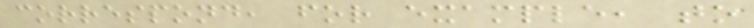correspond, for example, to
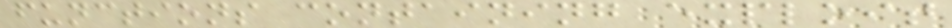functions containing exploit
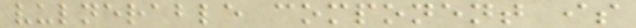vulnerable component is
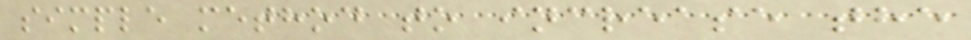simple method to increase the
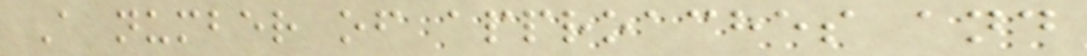A number of approaches and
